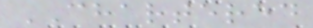CHARTERED
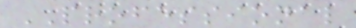PROFESSIONAL
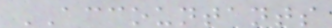ACCOUNTANTS
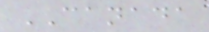CANADA
